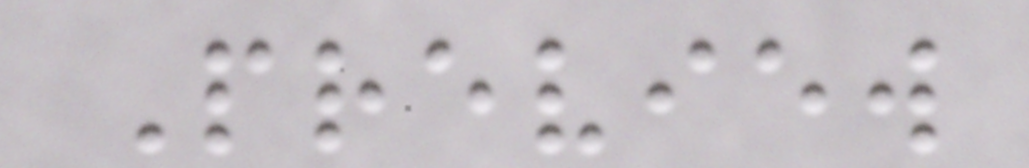Preview
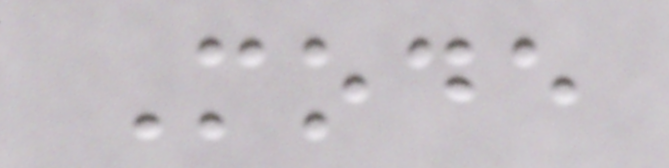Mode
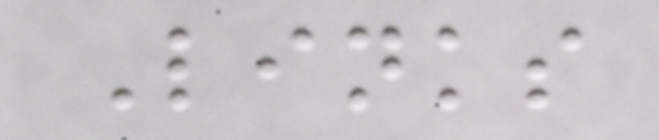Links
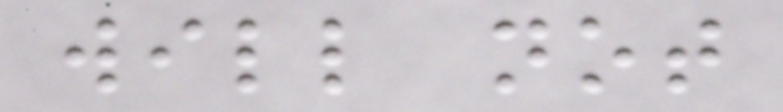will not
